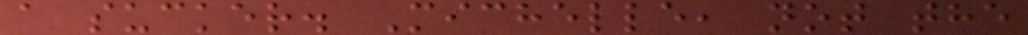a sucker. Michelle, not the
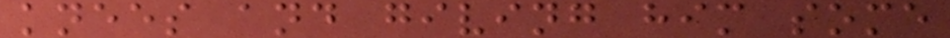knees and giving him some
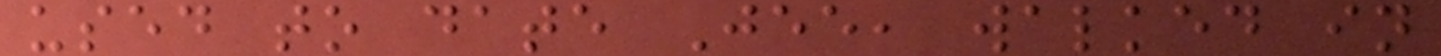used to date Jee, walked in
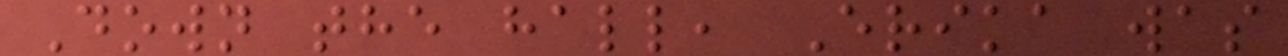Down the hall, Erika was
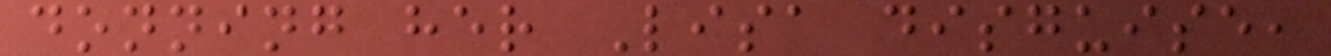donning her Lisa disguise,
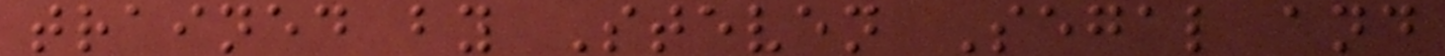trained by Steven Segal and
